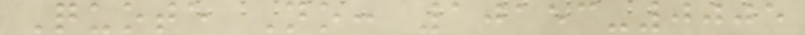Quote No: 10153-0005
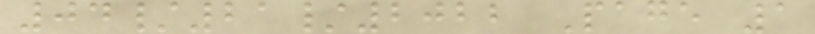04/21/2022 Page 1
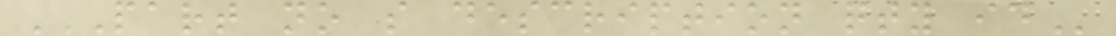PART NO S DESCRIPTION QTY ID
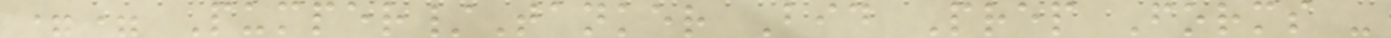== Pumper/Tanker Bid Prep Forms -
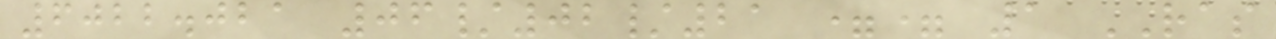6022.021 06/02/21 == 1 RAS
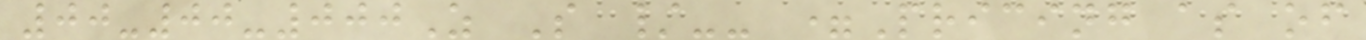00-00-000Z S /-- =Pricing as of
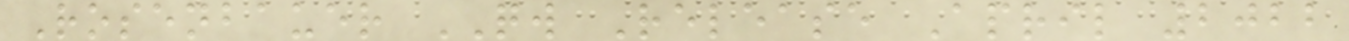Rosenbauer QW Release April 2022
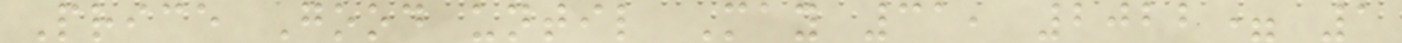Price Good until May 31, 2022= 1
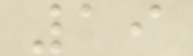19
